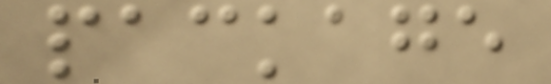package
